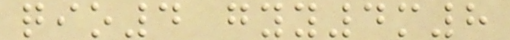qio4 gyy4m8
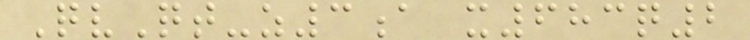QvQt-z3a x683q2
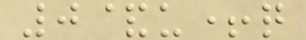0&u+q
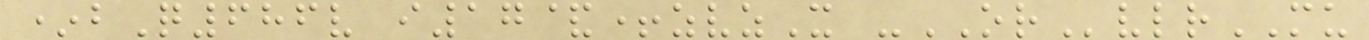*bQ686v i17&+zvzX -ORvlrMU
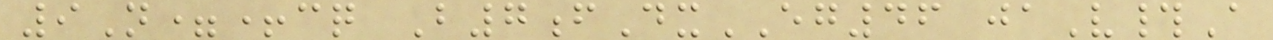9N=+cq B7fDxEG46 jaV#A
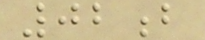02b
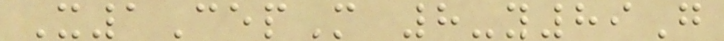X1CepM 8-y89G
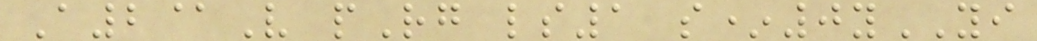A2@V pRg ls1 s*0yYI
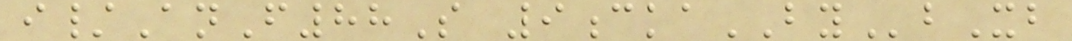i/AnF88S 9ckaBYbXb
